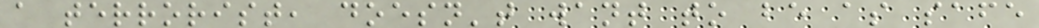a terrorist, doesn't want to be as safe
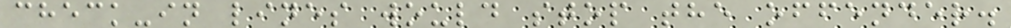check-in lines would stop the offender.
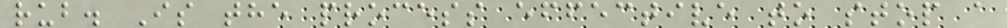rub. Is the process effective to stop a
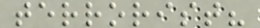terrorist?
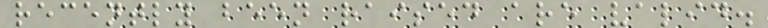recently been raised are valid.
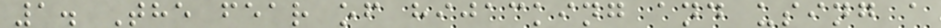1. The fear of hijacking and using a
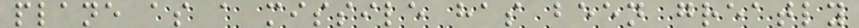plane as a missile has been greatly
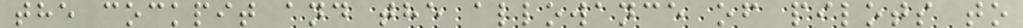the cockpit and the allowance of pilots to
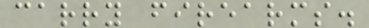carry firearms.
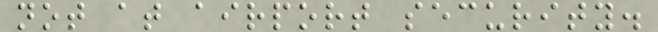not at airport security.
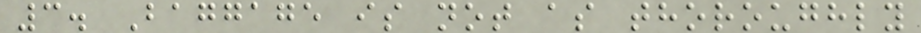3. Baggage is not as thoroughly
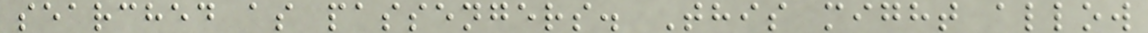searched as passengers. This might allow
